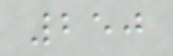250
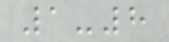1-8
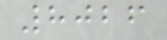8026
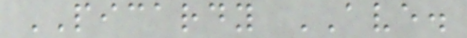PICARDY AVE.
